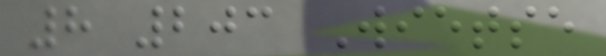8 203 Wietse
